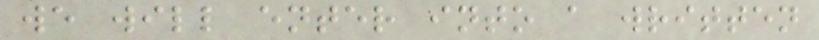we will enter into a written
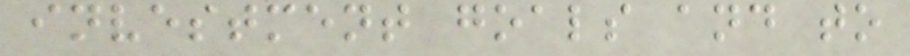investment goals and to
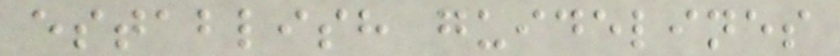establish guidelines
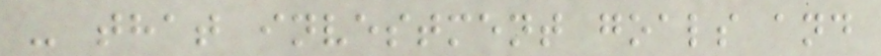- that investment goals and
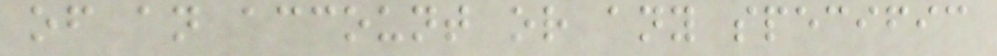of an account or any specific
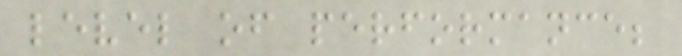level of performance;
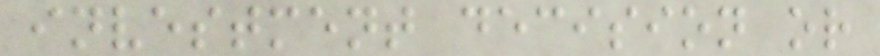investment decision or
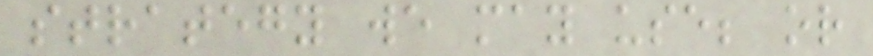strategy we may use; or
